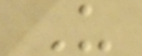U
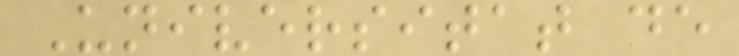Universitat de
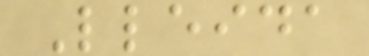Lleida
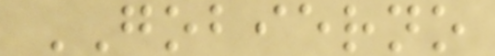GOBIERNO
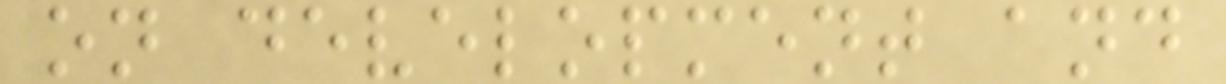on development and
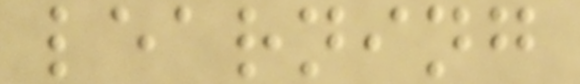learning
